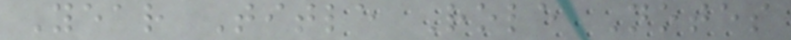Year Title Role Notes
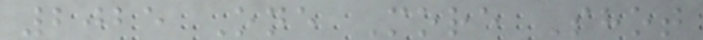2025 One More Shot
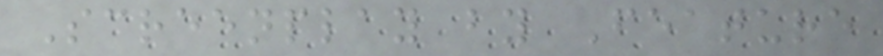Screenplay by Feature
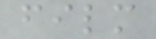film
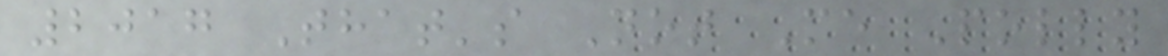2017 That's Not Me Polly
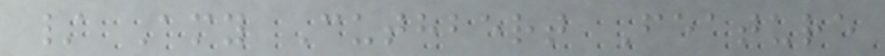/ Amy Cuthbert Feature
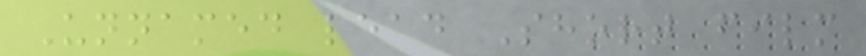Unnamed lead Short film
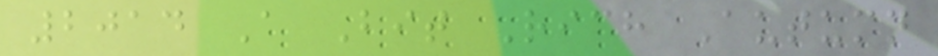2014 A Bit Rich Autumn
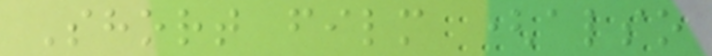Short film (also
